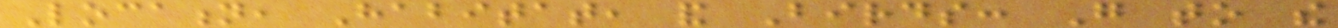Location, Habitat, and Birds: Go to the
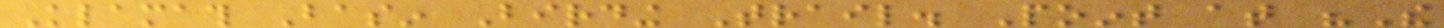Klamath Basin Birding Trail. Point at "The
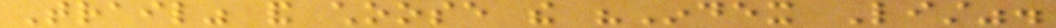Trail" and choose the "Index List".
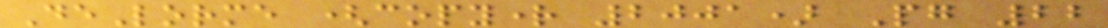DeLorme (copyright 2001) Pg 22
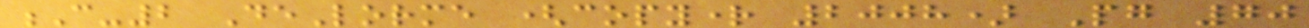C-2 DeLorme (copyright 2008) Pg 70
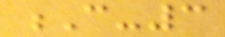C-3
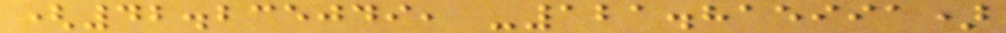(42.235049, -121.815991)
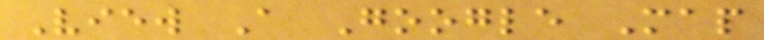View A Google Map
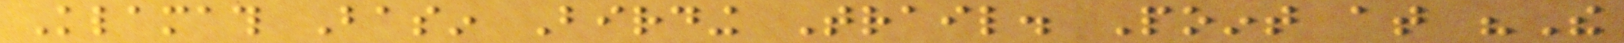Klamath Basin Birding Trail. Point at "The
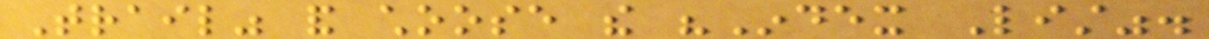Trail" and choose the "Index List".
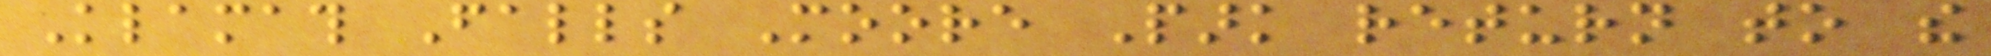Klamath Falls Moore Park return to the
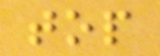top
